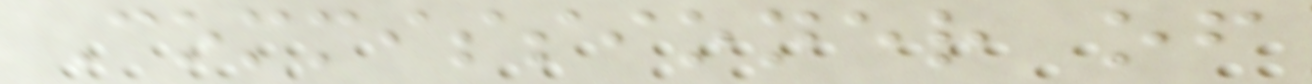Commissioner of
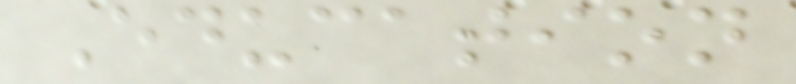Education
